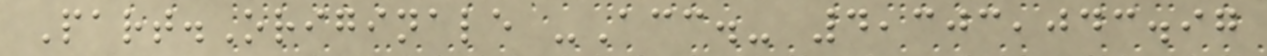Part.Originale -Acc.- 4,303,043.97
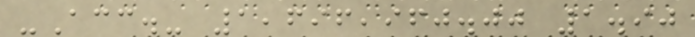-Acc.- 1,696,960.00 1.90
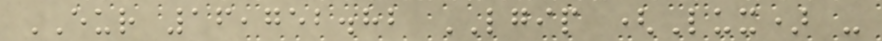EUR 16,752.82 LGIP (Lux) -
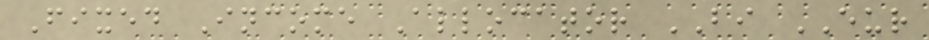Fixed Income Allocator BI EUR
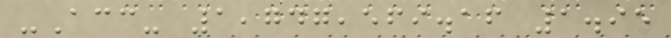-Acc- 1,747,569.16 1.95
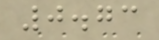0.73
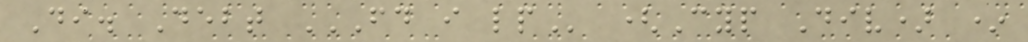Di. Debt FD I LP (Cyp Div) *
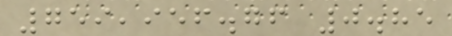759,956.76 0.85
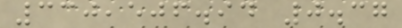330,506.94 0.37
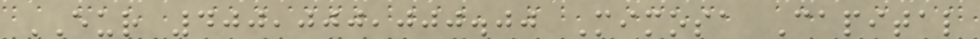EUR 400,000,000.00 Mimosa Capital
